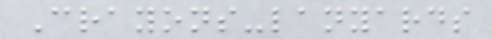Crayons-lanyards
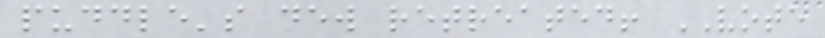puddle's dew retreated! VOTE
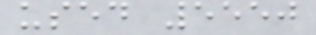used 5550
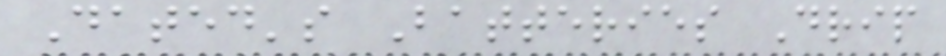Dated's Batteries Drip
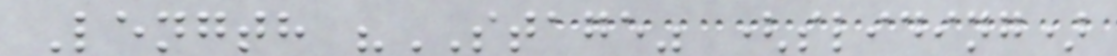Length "STAGE" (sliding)
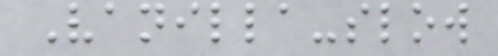Vanilla-slow
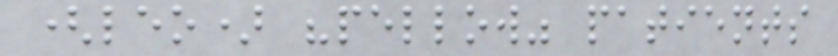(leo) "pellow" patients
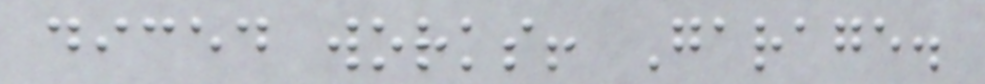diced works! Garage.
